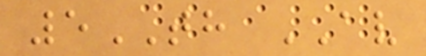5TH AV
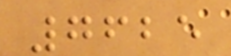7625
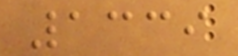1339
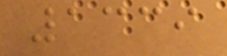1339
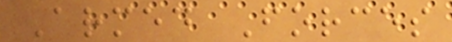Armed Forces
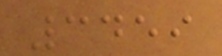3459
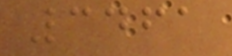3461
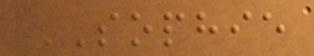SOPHIE
